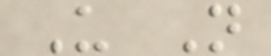U N
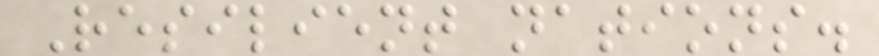Resilient nations.
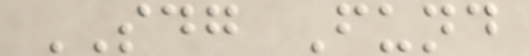SDG Fund
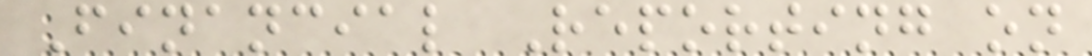Financial Reporting on
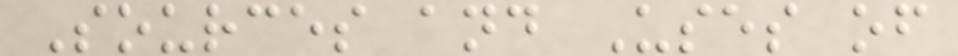Sources and Uses of
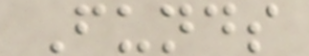Funds
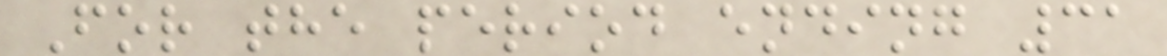For the period ending 31
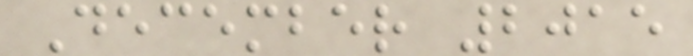December 2015
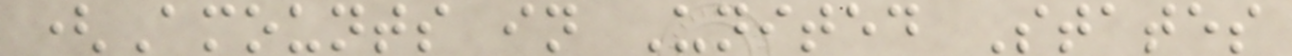(Amounts in United States
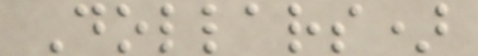Dollars)
